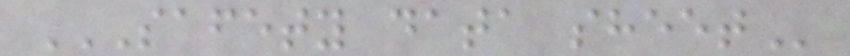SAFETY DATA SHEET
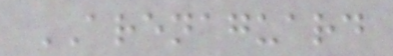ARENAGUARD
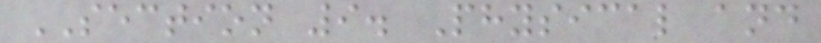SECTION 9. Physical and
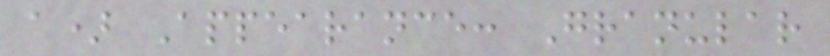a) Appearance: Granular
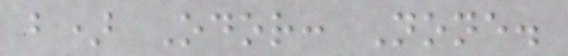b) Odor: None.
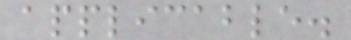applicable.
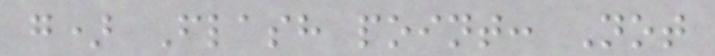g) Flash point: Not
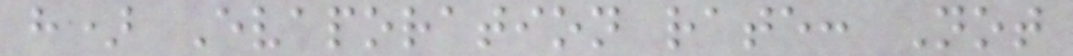h) Evaporation rate: Not
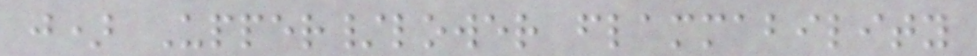j) Upper/lower flammability
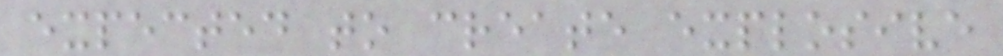expected to create explosive
